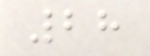28
